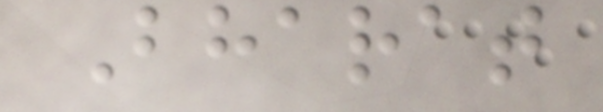Bharat
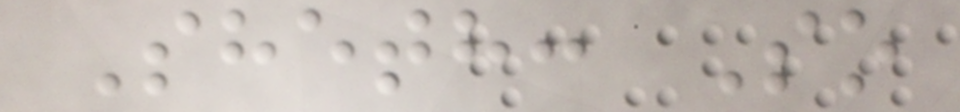Sheth: So
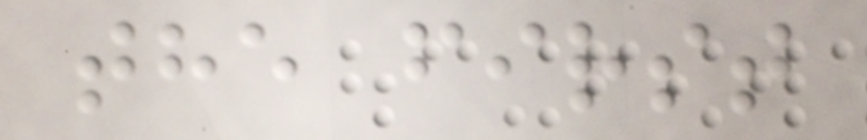the first
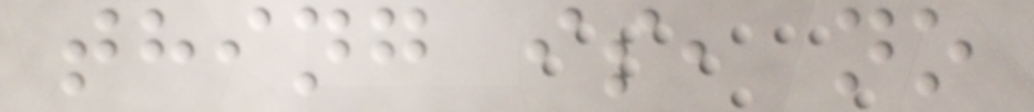thing is, no
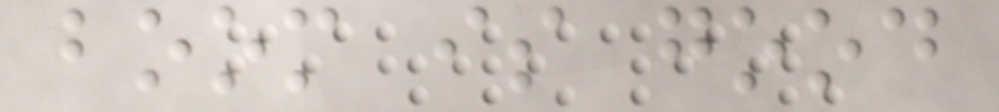boom is good
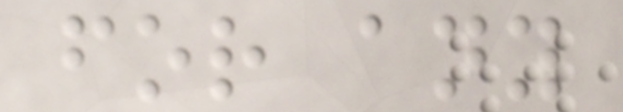for any
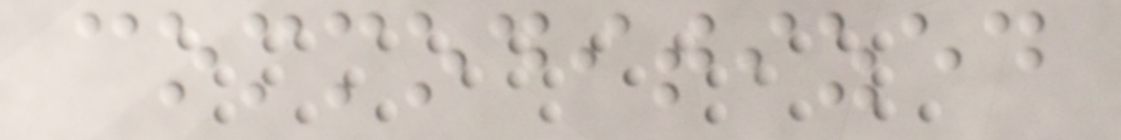commoditized
